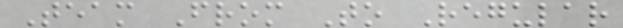Team From To Regular
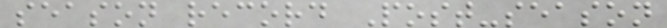season record Post-season
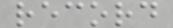record
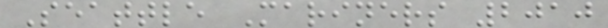Seattle Mariners 2010
